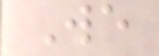We
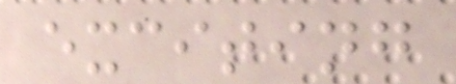exciting
